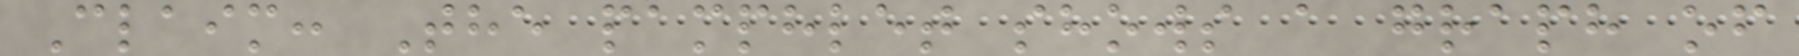Claim: The pamphlet shows a graph of
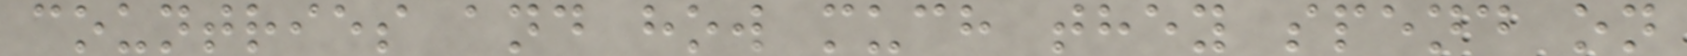countries and how much they spend on
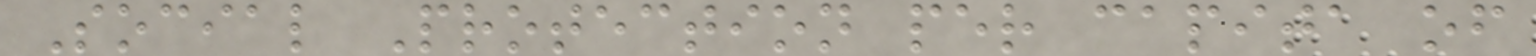Social Protection per capita of
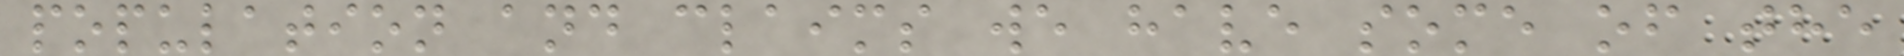population and claims we have some of the
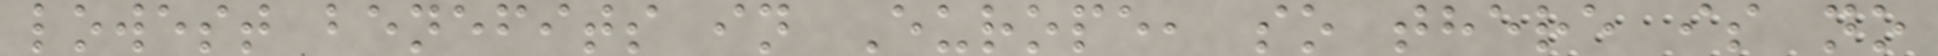lowest benefits in Europe, so there is no
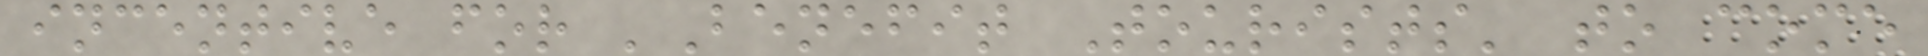incentive for 'Benefit Tourists' to come
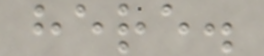here.
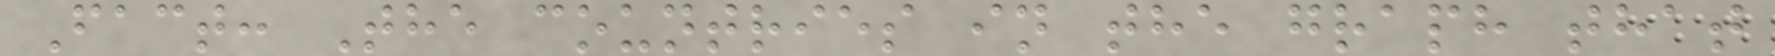Fact: The countries in the graph that
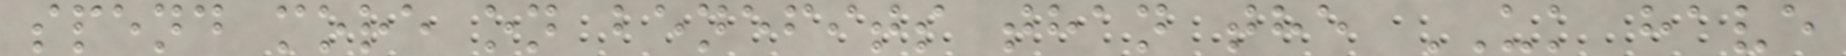spend more on benefits than the UK have
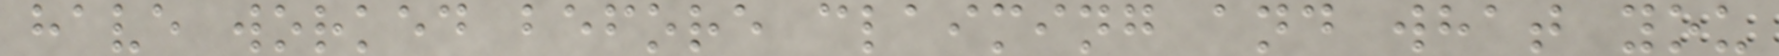have worked before claiming and what you
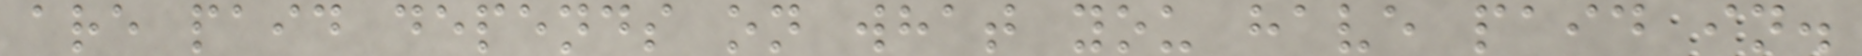are paid depends on what you have paid in.
